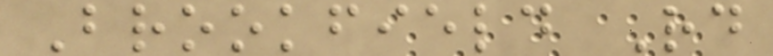Brookfield Rd
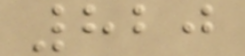820
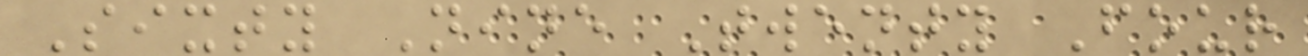Sixty Nine Twenty Four
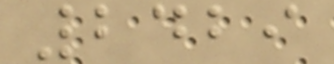2429
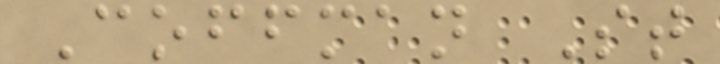Coffman St
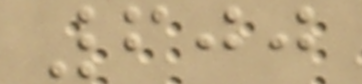600
